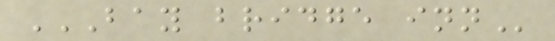BAY BRIDGE INN
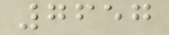7657
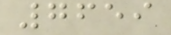7659
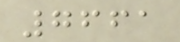7661
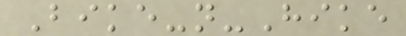Bike-n-Hike
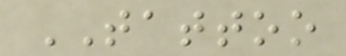TATTOO
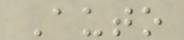Auto
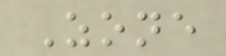Zone
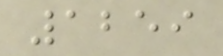1259
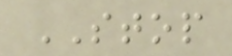STOP
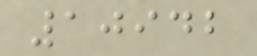10942
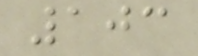103
